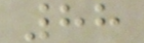88
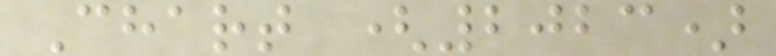Chart (2023)
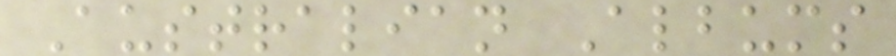Australian Albums
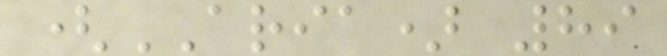(ARIA) 89
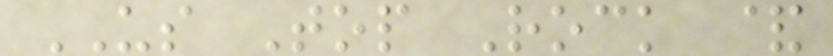US Top Rock &
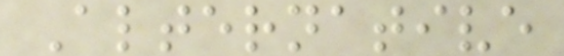Alternative
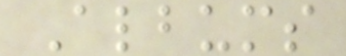Albums
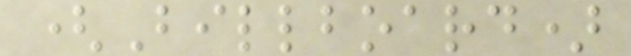(Billboard)
